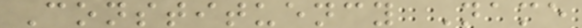Constituency Name
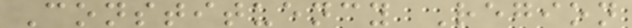Constituency Region
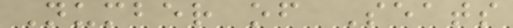Number of Seats
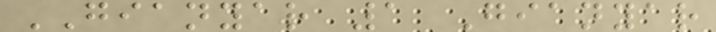GIANYAR 1 Gianyar
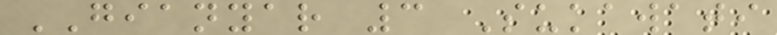GIANYAR 3 Sukawati
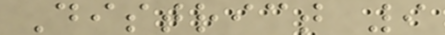District 9
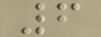6
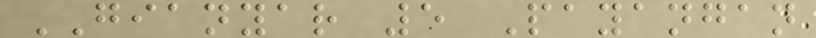GIANYAR 5 Payangan
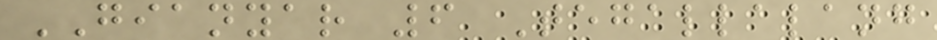GIANYAR 6 Tegallalang
